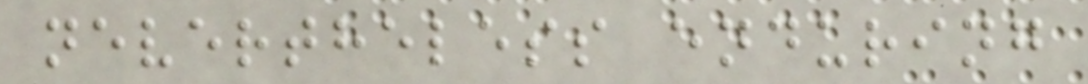nevertheless enduring
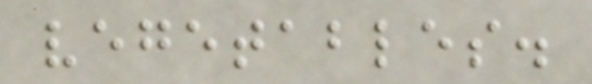vegetables.
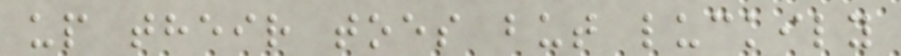up their toes but luckily
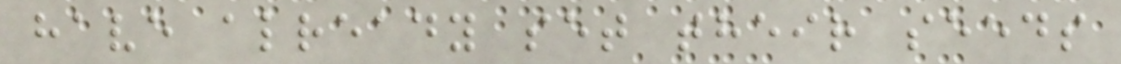have already set their seeds
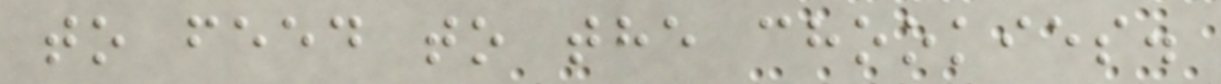to feed to the chookies.
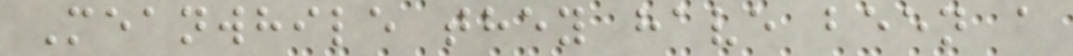Meanwhile they have been a
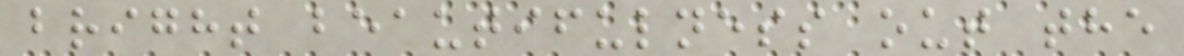bright beautifulness out the
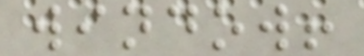window!
